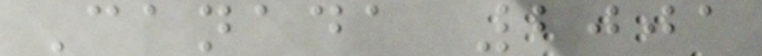Canada 2001
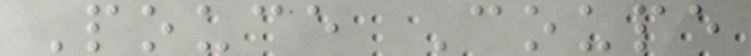Pouce Coupe
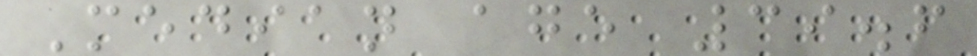Median age 39.6
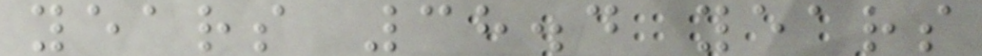years 38.4 years
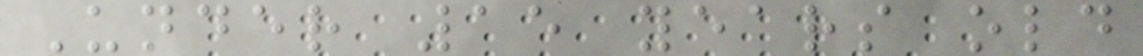Under 15 years old
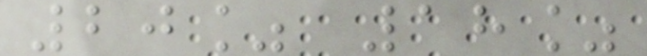20% 18%
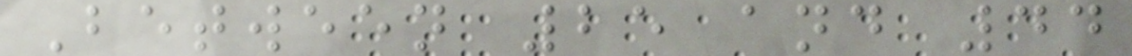Between 25 and 44
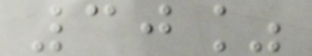30%
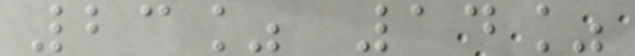23% 14%
